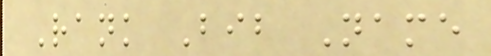Rank Bib Name
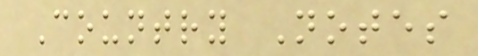Country Notes
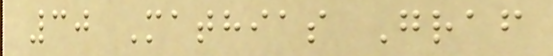30 Mathias Graf
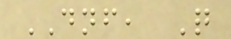DNF, Q
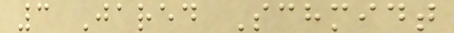3 Jared Schmidt
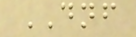DNF
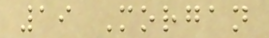19 Morgan
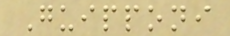Guipponi
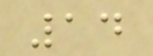14
